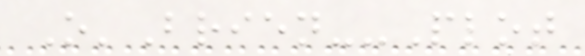O'Brien--Plot
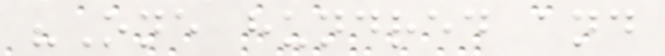"One hundred and
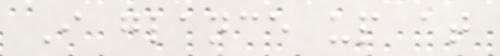I glance up at
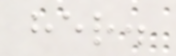her.
